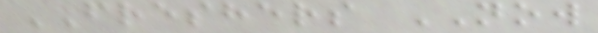FRESHERS NOW
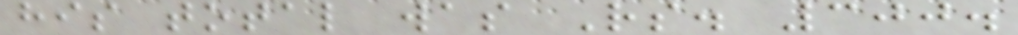his total was Rs. 300.
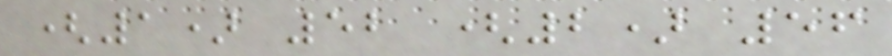(1) 52 (2) 56
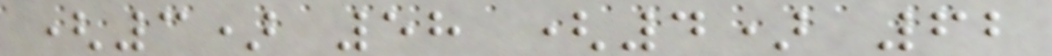(3) 58 (4) 62
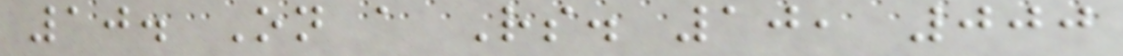10. On a Rs. 10, 000
